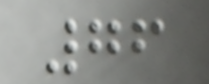76
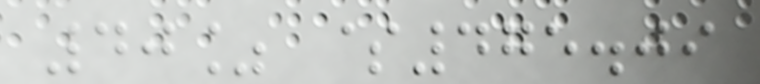40% $475.09
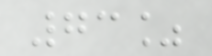73%
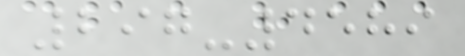297-4589
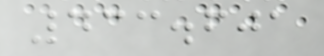433.601
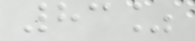83%
